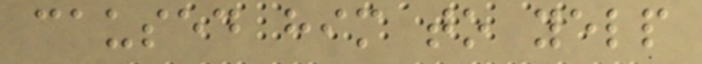caused him to yelp
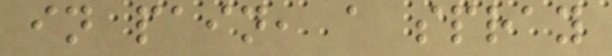in pain, a spray
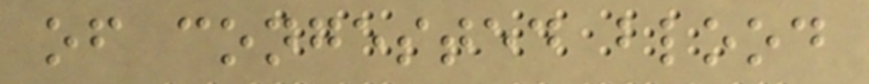of congested blood
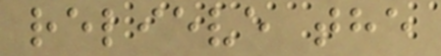relieve the
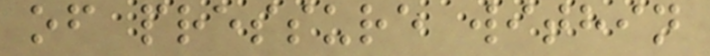of pressure within
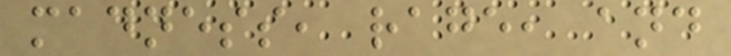madness, rage, and
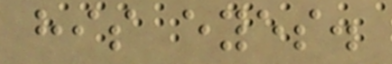his eyes.
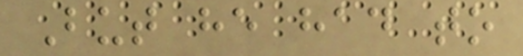But he had to
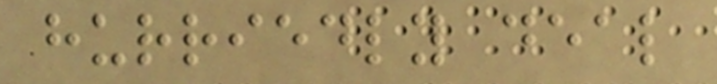hurriedly deal
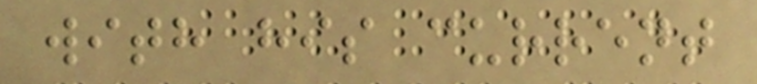with his current
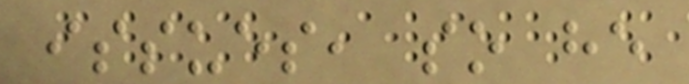issues, so he
